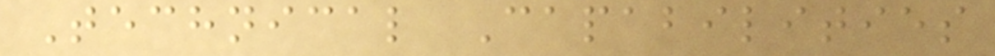Technical Capabilities
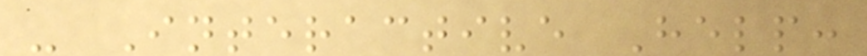- Interactive Help:
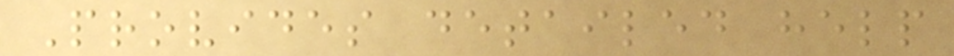Provides detailed help
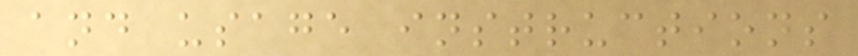and usage instructions
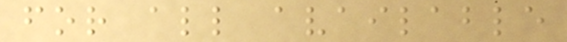for all available
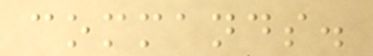commands.
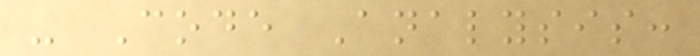- Code Analysis:
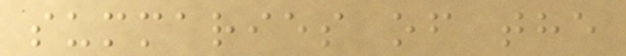summaries of the
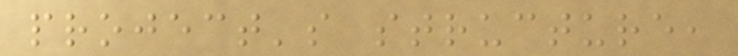project's structure,
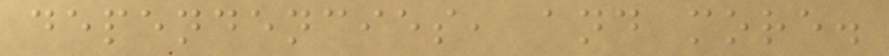dependencies, and more.
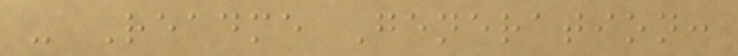- Readme Generation:
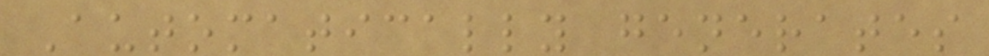Automatically generates
